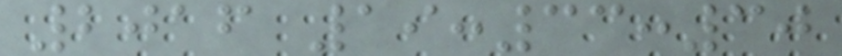2016 19:33:30
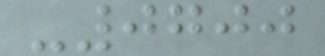-0700
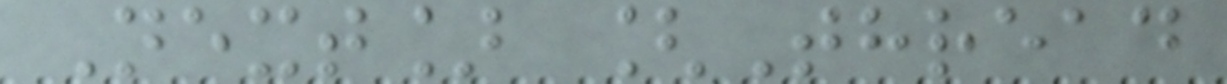Next] [Thread
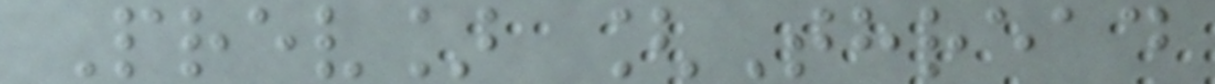Prev] [Thread
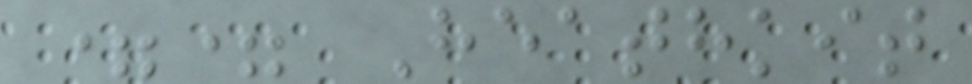== Heathkit
